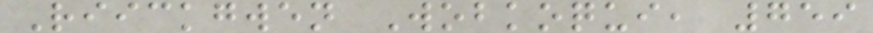Riickgwen Wobkoqui, 759
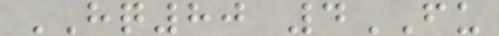HQ80 4FU
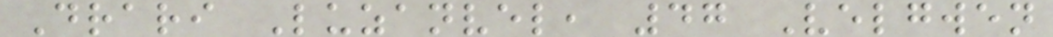Drari Luzanvel, 47 Velgwen
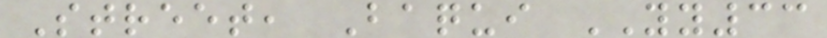Street, Baqui YY33
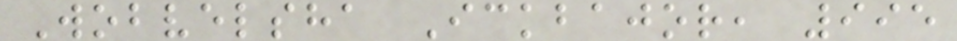Wobvelsha Ickbajor, 995
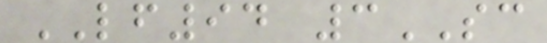LF94 3SC
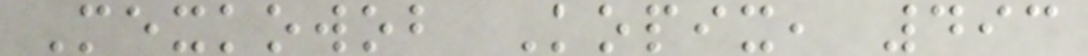Mexkowob Kopix, 493
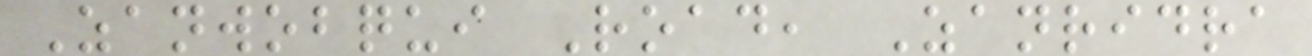Zanwobqui Road, Zanridra
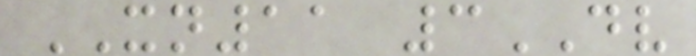XN11 3DV
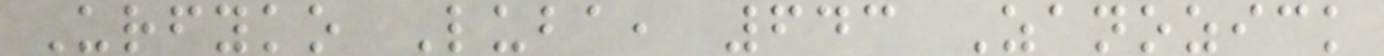Urfyko Luba, 643 Zanozick
